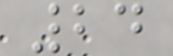24
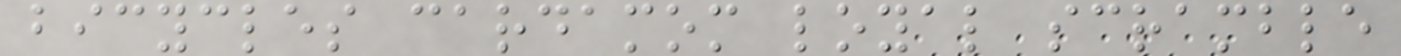bicycles cardamom loyal scramble
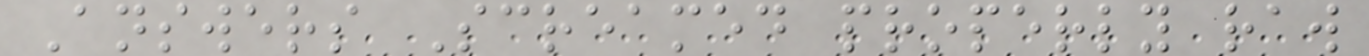Answers Screamed properly raw
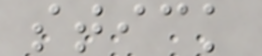stick
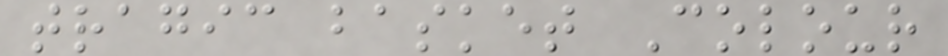tragic basket Colour
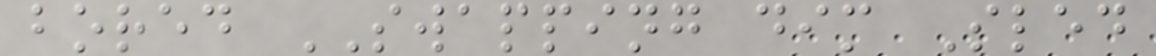bored SWAPPING dim Sled
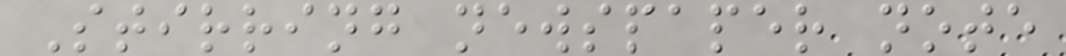Stirring newspaper note
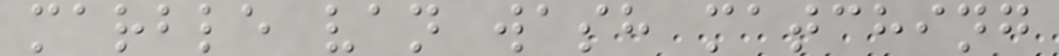marble van wash matching
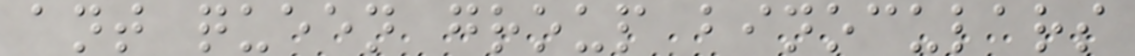ant queen group binoculars
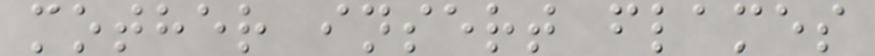mother insert flames
